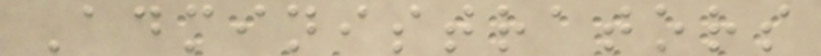Administrators
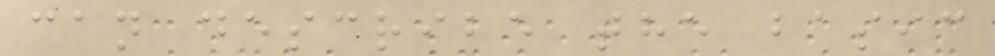can describe the basic
